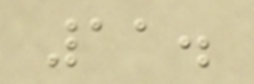11.
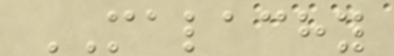MALACHY
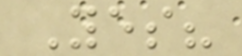Yes?
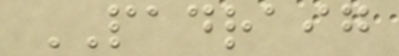PADRAIG
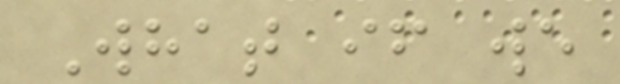What if we
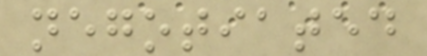negotiated
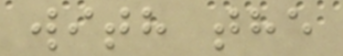with the
